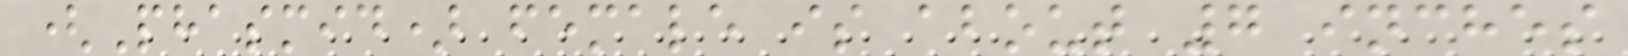(Phasmid) female is about 7 inches
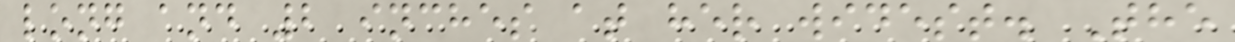long and 2 inches at her widest. The
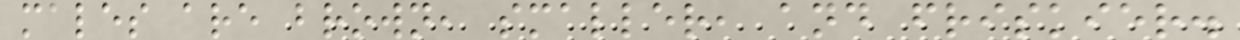males are brown, smaller, and friskier.
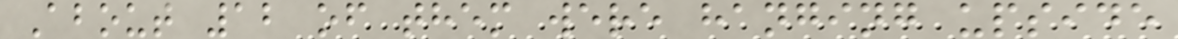About 12 of them were hanging upside
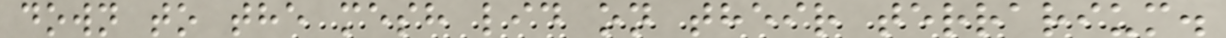down to the mesh lid on their terrarium.
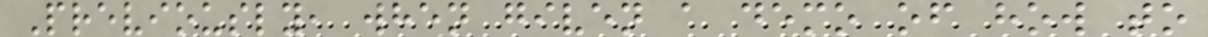Previously, when given a demo of how to
